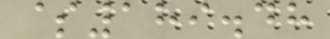$189.48
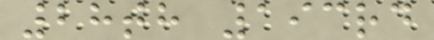28th 193rd
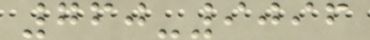760-9096
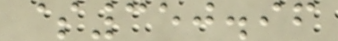$350.96
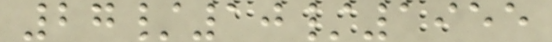27/10/1955
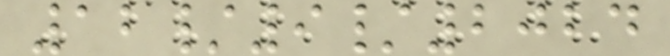12/9/2024
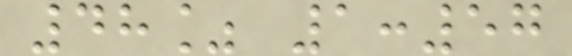48% 1:57
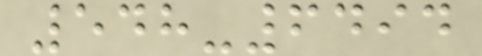548-6494
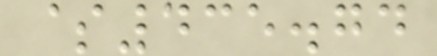$435.74
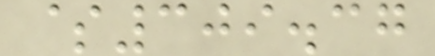$309.37
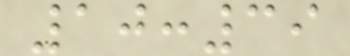10:39
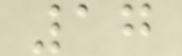17
